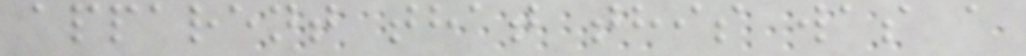apparent that this was a
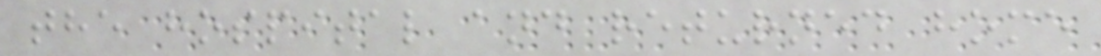the hospital and returned home
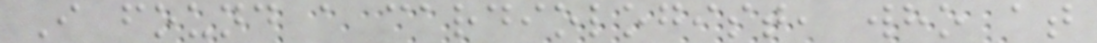I found a cardiologist, who at
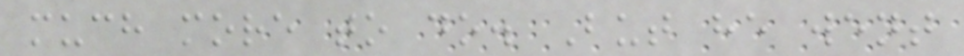much more to do. But he went
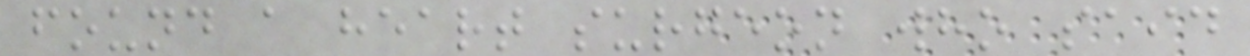found a heart surgeon who said
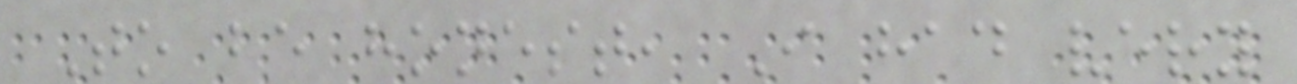To be honest, I had very
